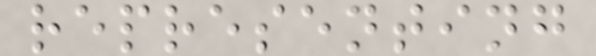representing
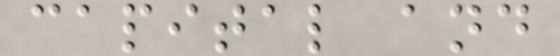capital and
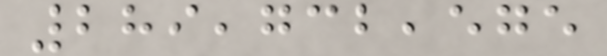289,732,575
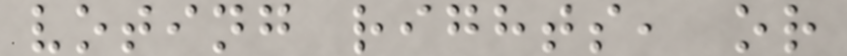voting rights, or
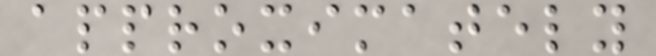approximately
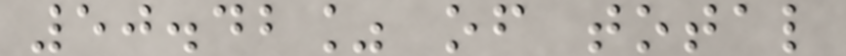50.42% of total
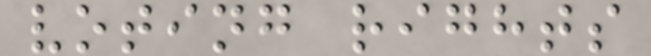voting rights
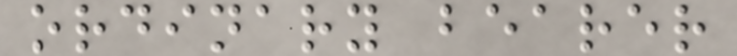ordinary bearer
